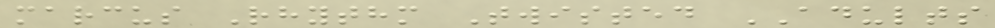marcus Rhythm Twisted ADULTS
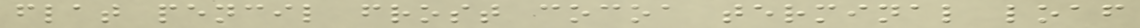flat pencil frost cocoa terminal loaf
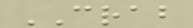CRAB
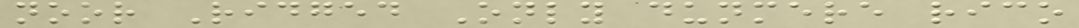noor Ridged Only dunmere rico
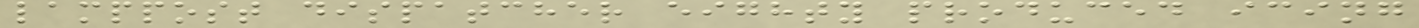lamppost dispatcher eighty produced icing
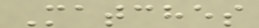Matches
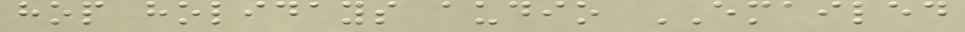hop holidays audio EMAILED
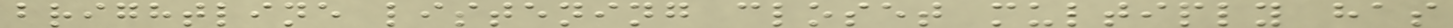brightline listening closet multiply has
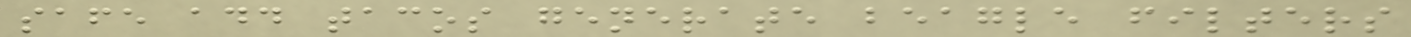safe add tacos generate beagle filters
